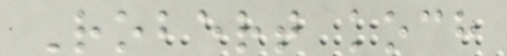Robert koch
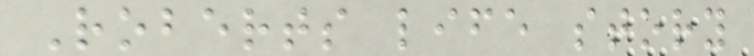Roberts life story
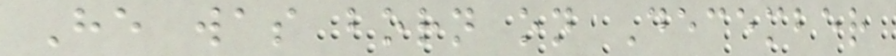He was born on December
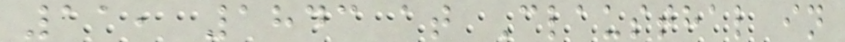11, 1843 at Clausthal in
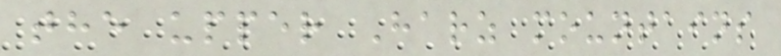the upper Harz mountains
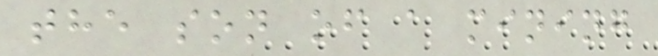the son of a mining
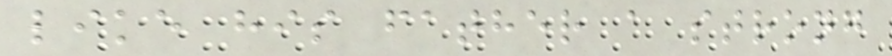like his father a strong
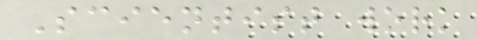Scientist work
